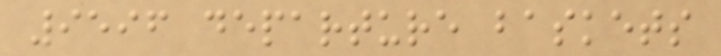9596 departure baskets
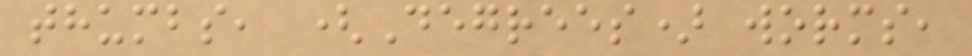thumbs, (Degrees) worms,
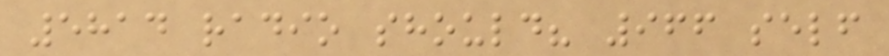5814 radio should? 966 self
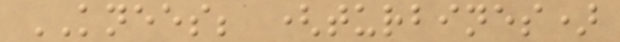KNEES; (turbines)
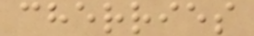cherries
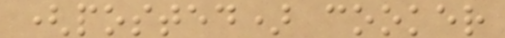(posted) cooker
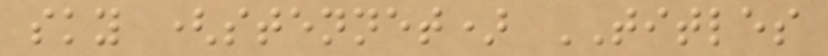sky (stennet) TITLES
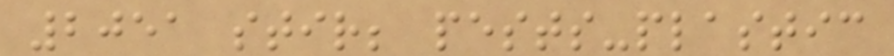2051 stir; pests-plastic
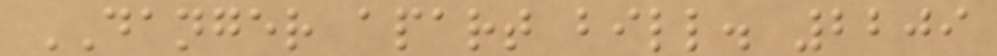DANGER apart bill. 2209
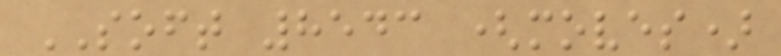SOFT 8543 (moves)
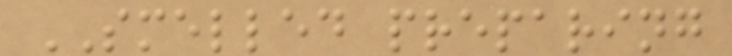SMELLED preparing
